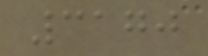3170
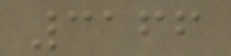3166
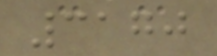3170
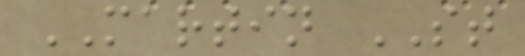MARTIN ST
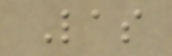Las
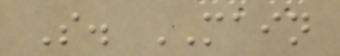S. MAIN
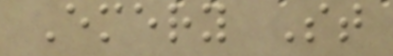Emery St
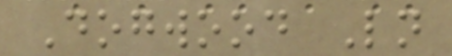Dogwood Ln
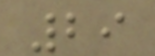29
